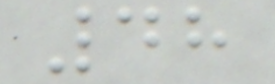48
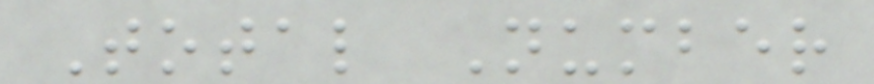Total Number
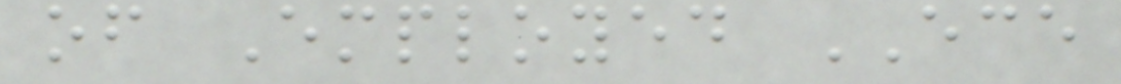of Employed ECE
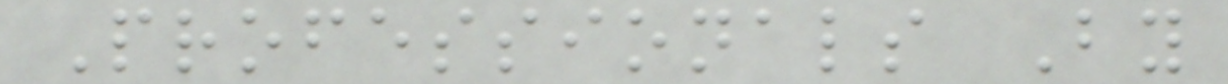Professionals By
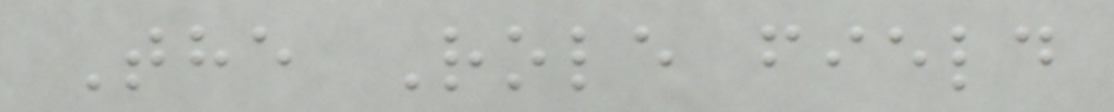The Role field
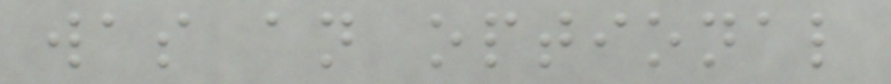was an optional
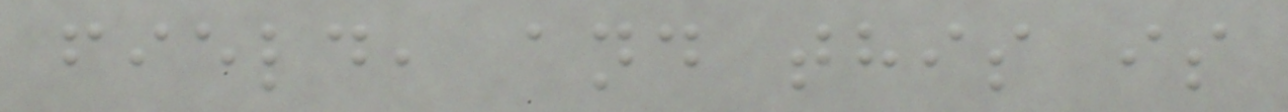field, and this is
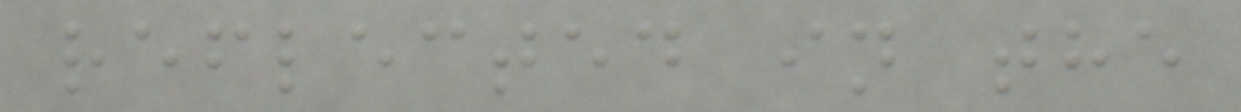reflected in the
